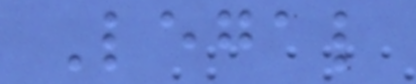Legal
